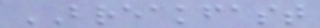BREAKFAST
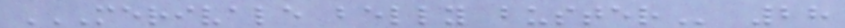MERIVALE BELLY BUSTER 28
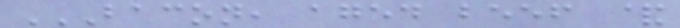BACON, AGED BEEF &
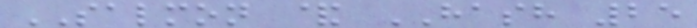SALMON & HASH 25
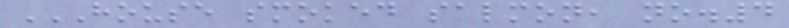HOUSE SMOKED SALMON, NO.4
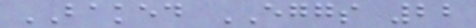BAKED EGGS 22
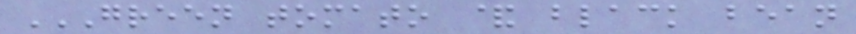GREEN TOMATO & BLACK BEAN
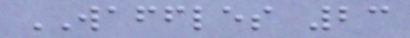WAFFLES 23
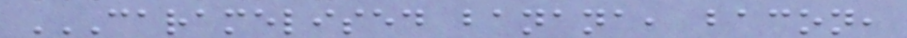CARAMELISED BANANA, BACON,
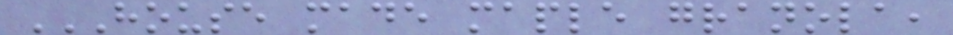HOUSE MADE MAPLE GRANOLA,
